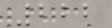222
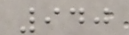940
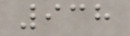938
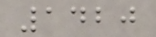1420
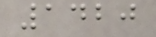1420
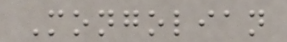Mongolian
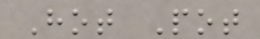Hot Pot
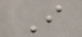I
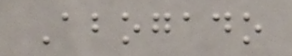Abogado
